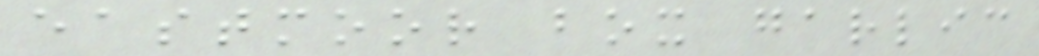eastmoor box garlic
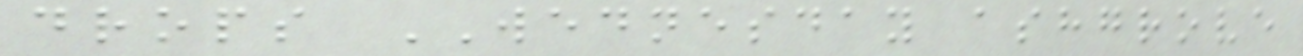drops WEDNESDAY ashgrove
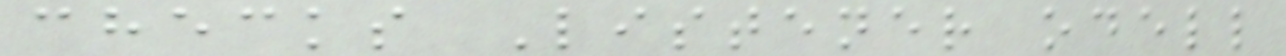checks Listener odell
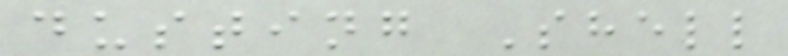dusting Shell
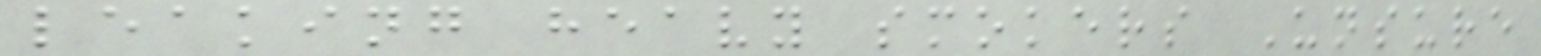leaking heavy smokers Unsure
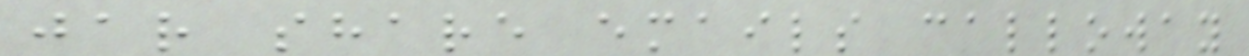jar share emails calloway
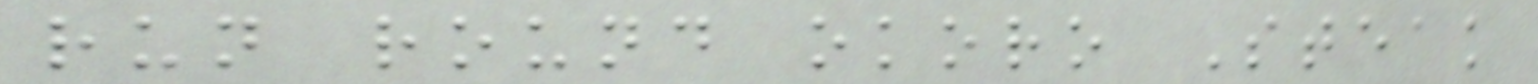run round okoro Steak
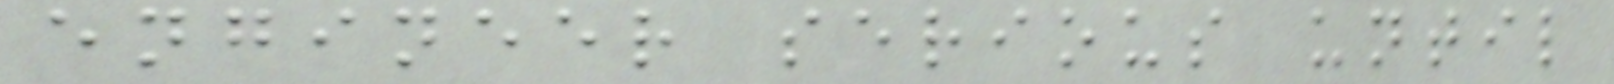engineer serious until
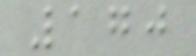170
